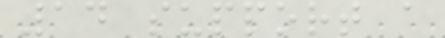14 support a
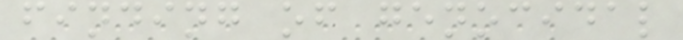finding of genocidal
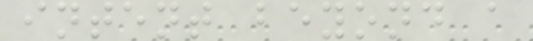intent beyond a
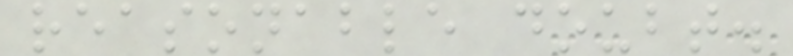reasonable doubt.
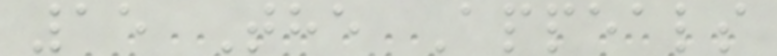15 The Appeals
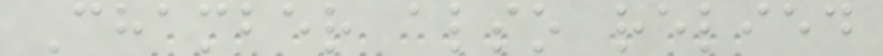Chamber also relied
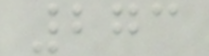273
